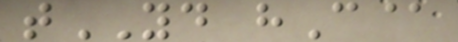tYD hC@
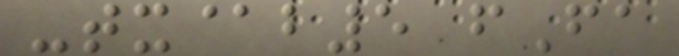-tx@b5 fFa
